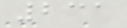231
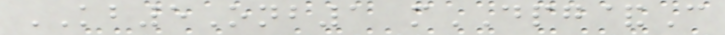KB5Onb1 mDPG&C
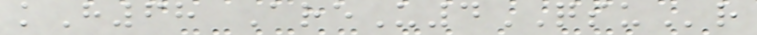kH68 AreU4QSUr
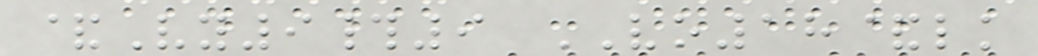&Vy9#9 VO18&lk
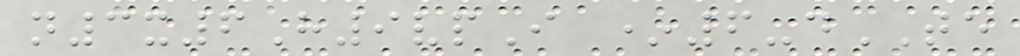n3x6H9vpI *6-dTE
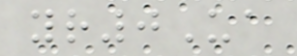yr0Ua
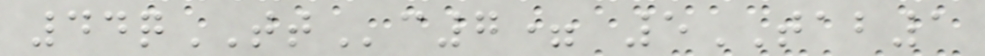44qTTc7= 5TAB1
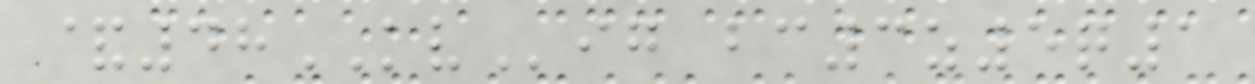&48KVig bc3z5q1
